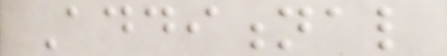Additional
